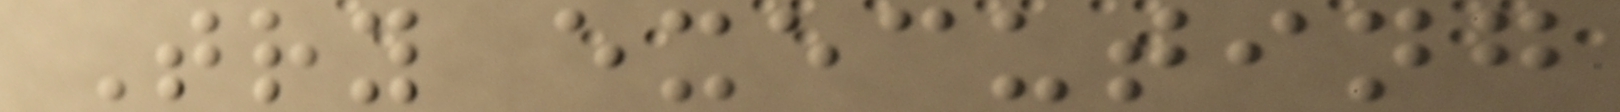Try executing
